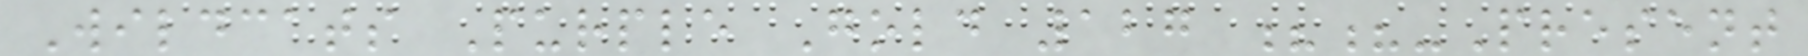Wildcats Purple Gold 127 ??-Present
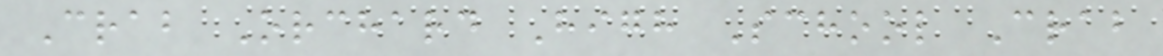Crab Orchard High School Crab
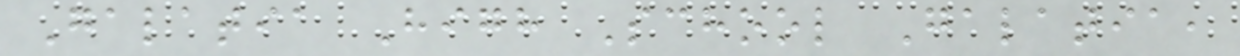Galatia High School Galatia,
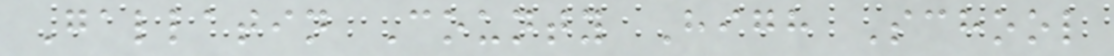Gallatin County High School
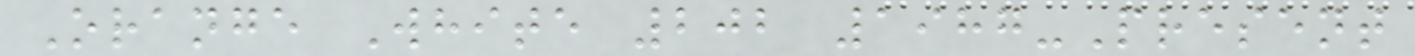Orange White 202 1987-Present
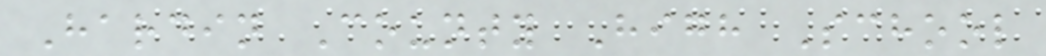Hardin County High School
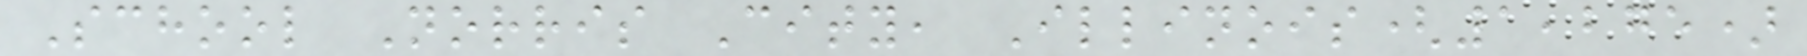School Norris City, Illinois(1,275)
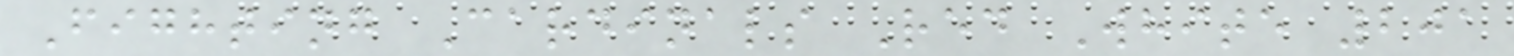Fighting Cardinals Red White 201
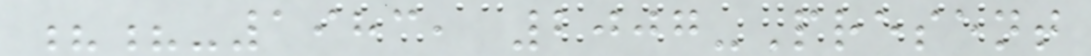??-1983, 2007-Present
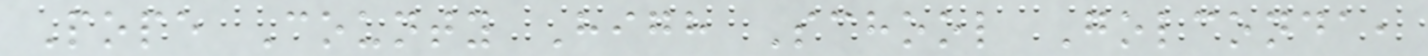Pope County High School Golconda,
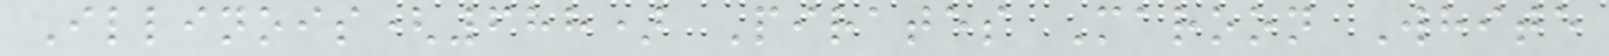Illinois(688) Pirates Maroon White
